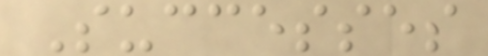Successes
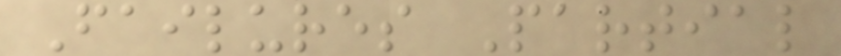Failures Partial
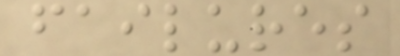failures
